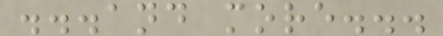...and more...
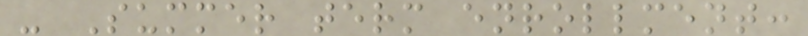- Summer term enrollment:
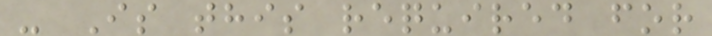- Is this required for
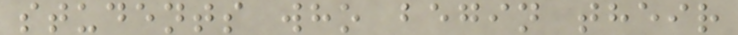students who begin their
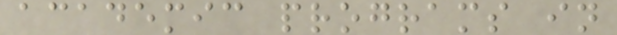academic programs in
